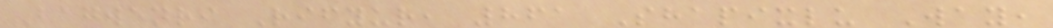Bagwenri Rifyur, 861 Shapixlu Way,
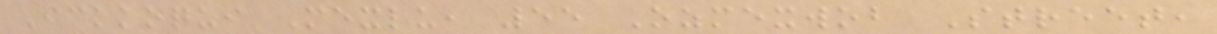Ickkoqui Mexlu, 55 Ozmexwob Street,
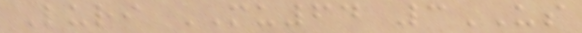Luri MU64 3US
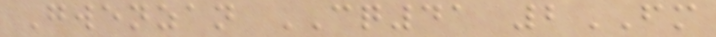Gwenzan CQ41 2FM
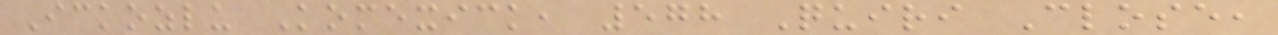Ickozlu Komexick, 578 Quiri Close,
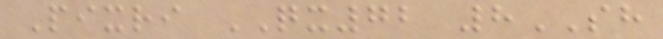Pixri QX72 8SH
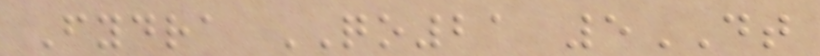Fydra QO21 5DT
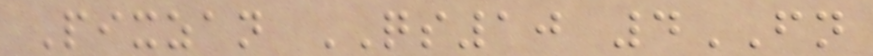Pixzan QS10 4FN
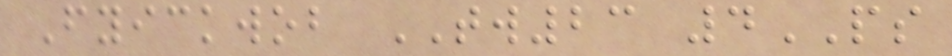Fyickwob TW23 4PS
